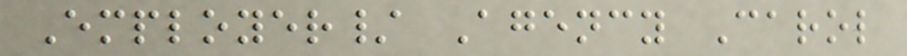Employer/ Agency Carol
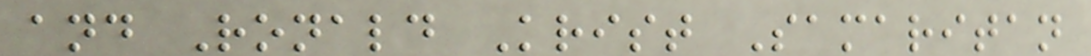and Ronald Krist Samaritan
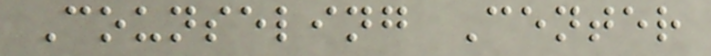Counseling Center
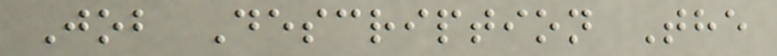Job Description The
